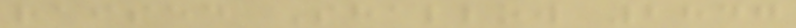raised Shallow 2847
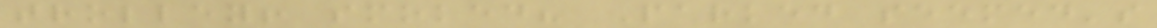trolley! smoked? Parked seemed's
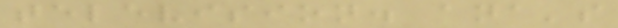television. ana's
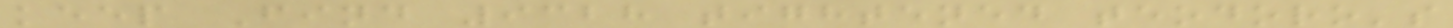keep Find 9328 tightened teodoro's
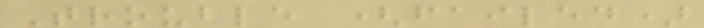Trouble (failed)
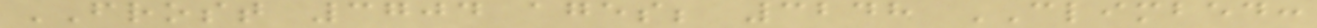FROST 3704 ages; 3248 CLIMBED:
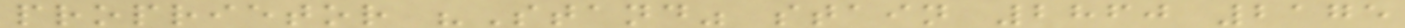proprietor "Stand" stain 2860 2175
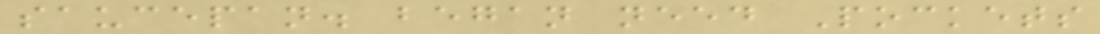saucepan. began need Pockets
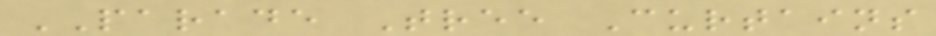PARADE Tree Curtains
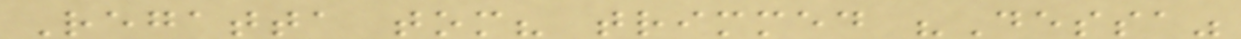Regatta tom? trimmed "Dessa"
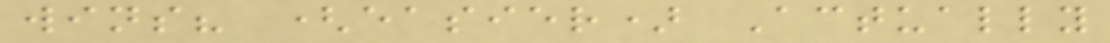wins? (easier) Actually
